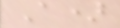A)
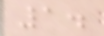1.
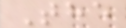The
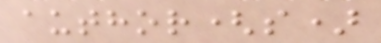author(s)
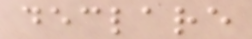declare
